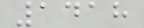1418
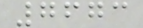7673
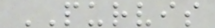PURVIS
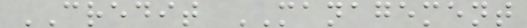CREDIT MANAGEMENT
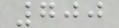700
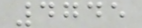4745
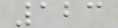123
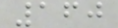160
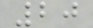20
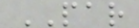PAR
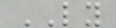LY
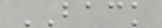BACK
